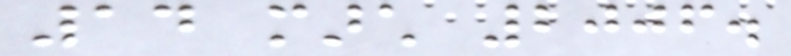14 march 2006.
